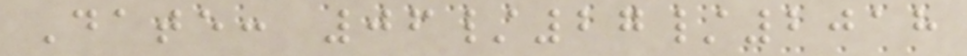Date: 06/27/2018
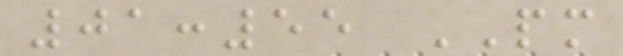01:55 PM
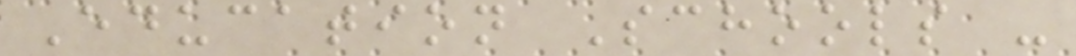Education Schools -
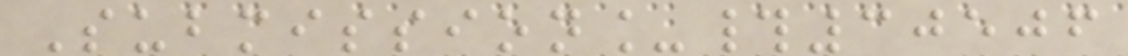Submission_#30506
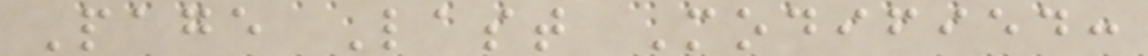Page Last Modified:
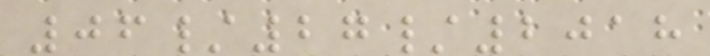06/27/2018
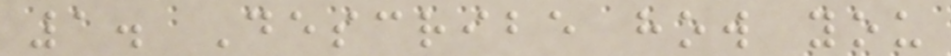1. Describe how you
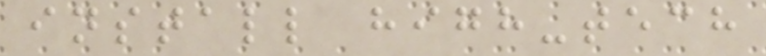install high-tech
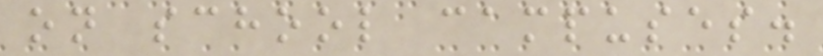on school campuses.
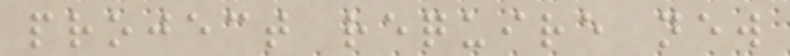project require new
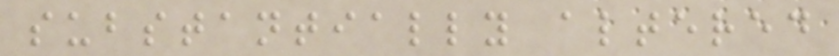substantially altered
